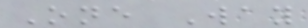One Way
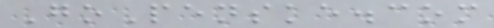GoPenske.com
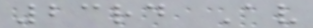23rd Av
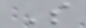S
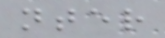nter
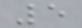5
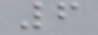6
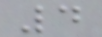4
